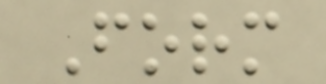Form
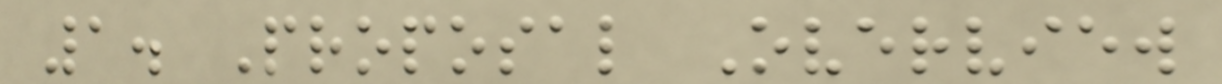1. Proposal Overview
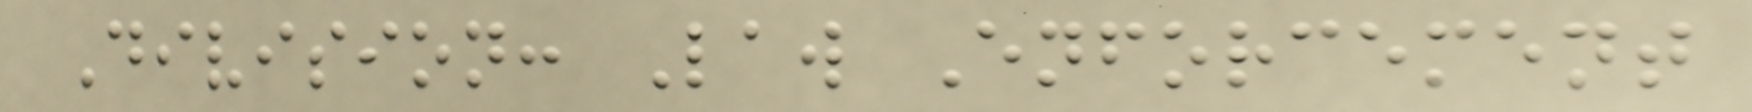Division: Law Enforcement
